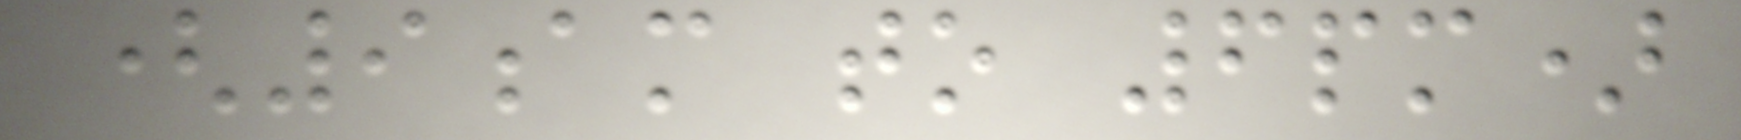(9am to 6pm)
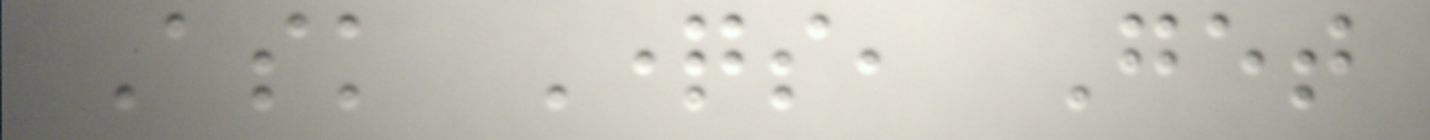Ask Questions, Get
